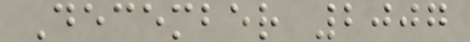December 2007
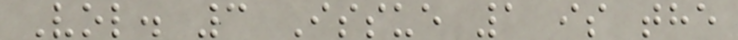Vol. 3 Issue 1 is the
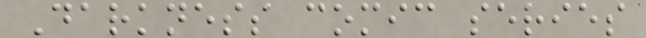Darkness comic series
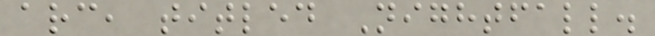arc, titled Nightfall.
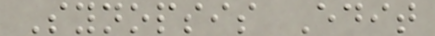Synopsis Edit
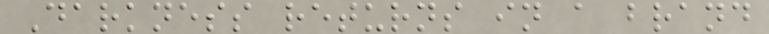Darkness returns in a brand
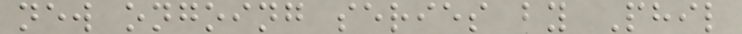new ongoing series by Phil
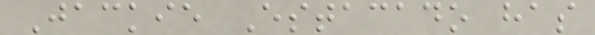Jackie Estacado has
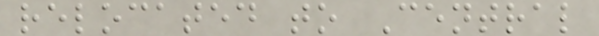relocated to Central
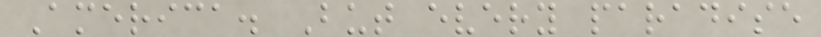America. But every paradise
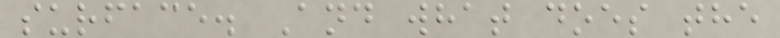surface. And what does the
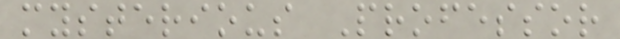mysterious Professor
